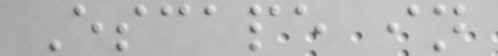Escape in
